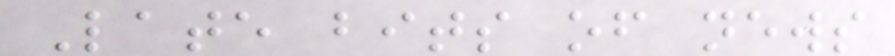Late bits of news
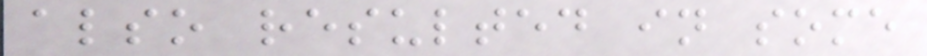also resulted in some
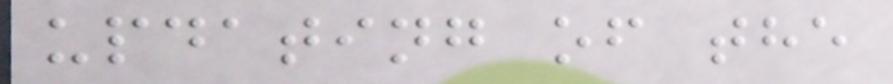updating of the
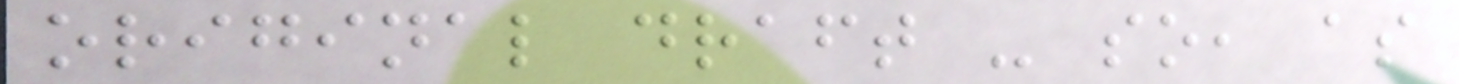original draft - so, as
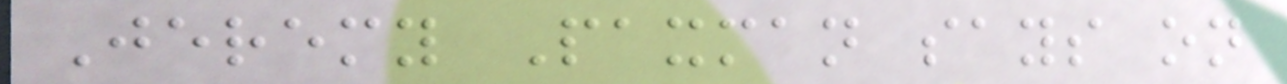Jeremy Paxman says on
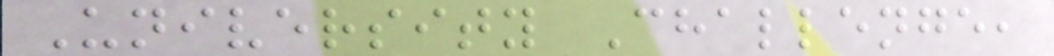University Challenge,
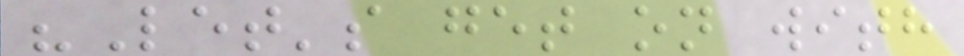"Let's get on with
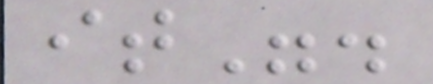it".
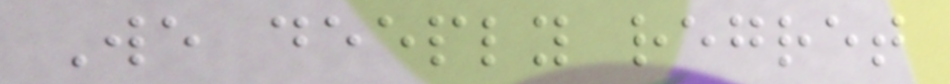We deeply regret
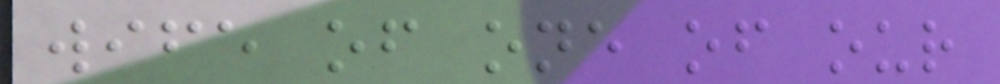wife of one of our
